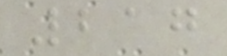217
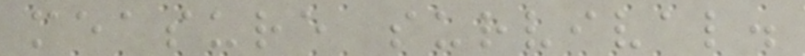measure survival.
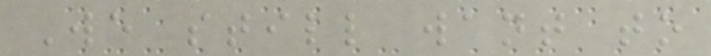We still want to
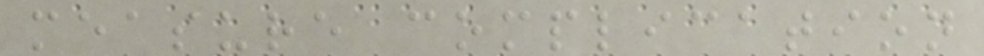measure complication
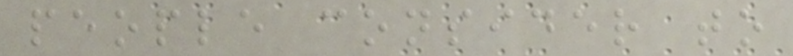people consider to
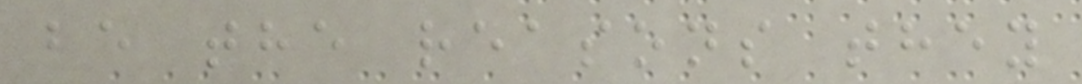be the reasons they
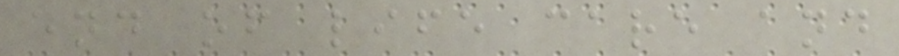end of life care and
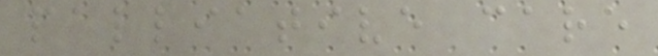palliative care
